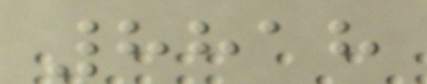8818
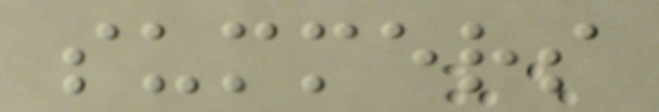summers
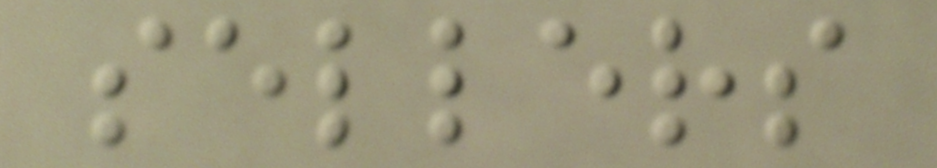sellers
